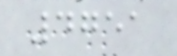4751
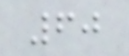60
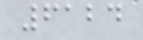6124
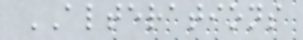ALTERATIONS
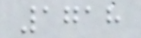1718
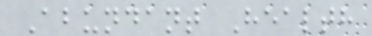Abundant Health
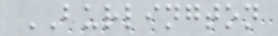BURLINGTON
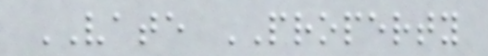VATE PROPERTY
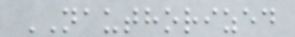NAUTHORIZED
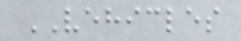VEHICLES
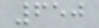650
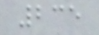235
